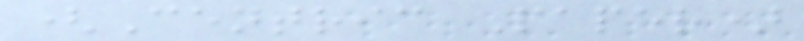(Centric Paper)
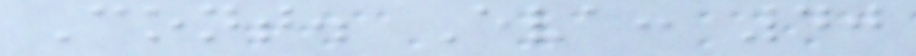Cont. Eva: 40
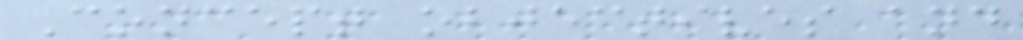Concept objectives and
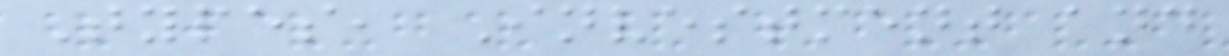Types, Investment and
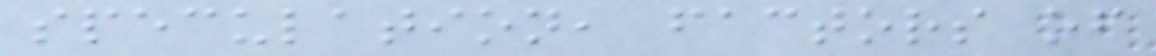speculation, factors of
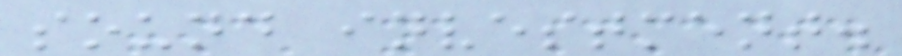sound investment.
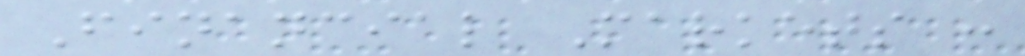Financial Markets :
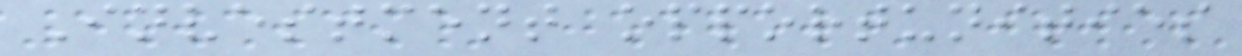Investment opportunities
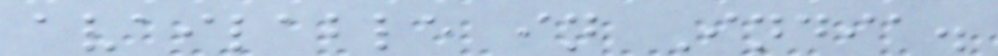available in India.
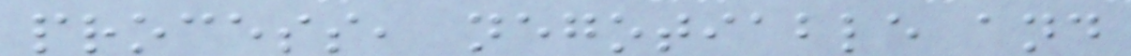process, negotiable and
